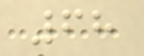68
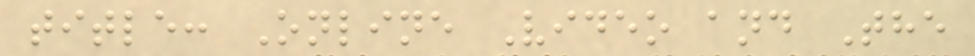title: Online Video and The
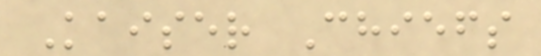Kaiser Chiefs
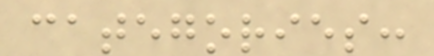categories:
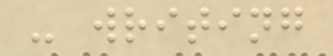- writing
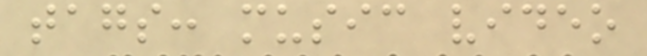tags: music video
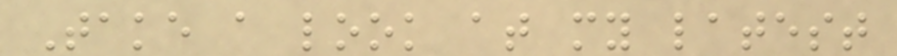Take a look at my latest
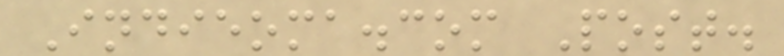Indieoma.com Post.
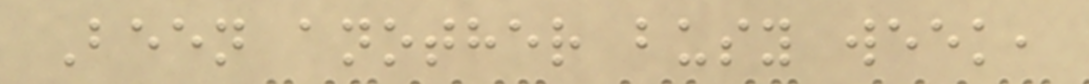Been another busy week,
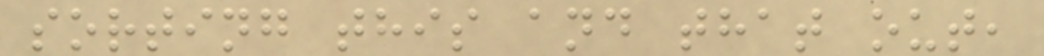sorting this and that out,
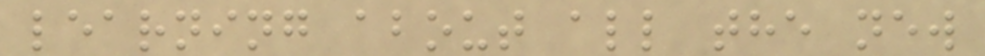learning about all the new
